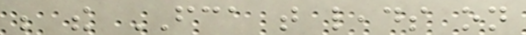be the FCA that leads on
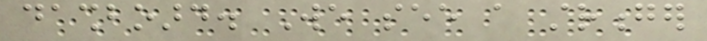dashboard. We see a stronger
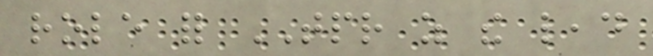role for TPR as the lead
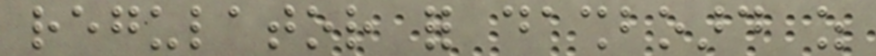regulator for dashboard as
